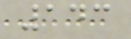143
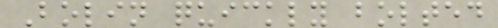Bolin quickly bolted
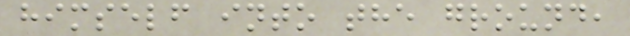himself into the ground,
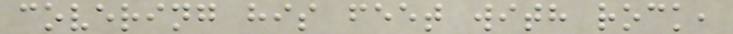covering his feet with rock,
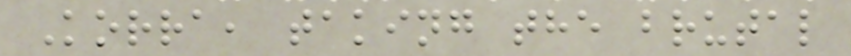Korra, taking the brutal
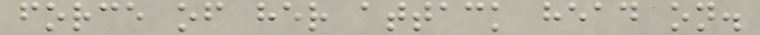force of her attack head on.
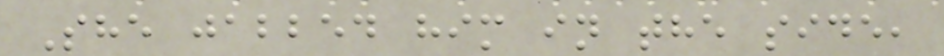She jabbed him in the side,
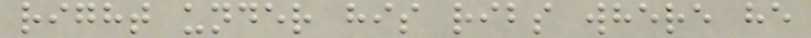right under his ribs where he
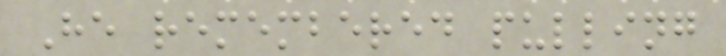He remembered pulling
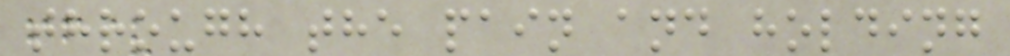through the pain and holding
